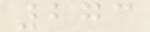273
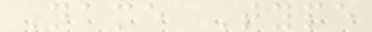Name Type
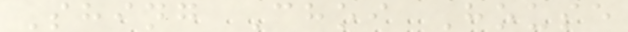Shing Choi House
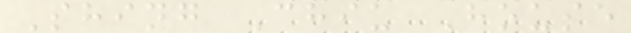Shing Chiu House
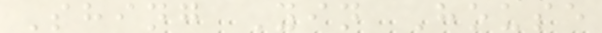Shing Yin House
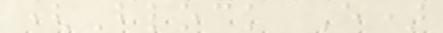(Block E)
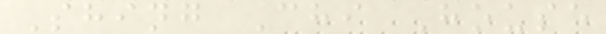Shing Chi House
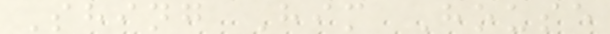Shing Him House
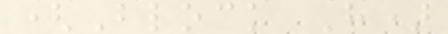(Block H)
